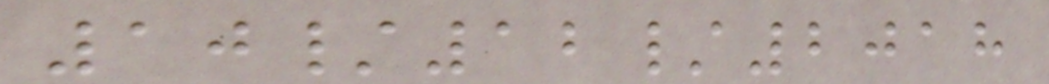10/12/2018
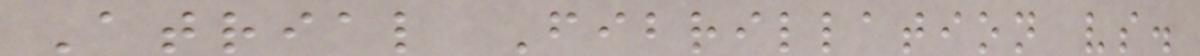Atrial Fibrillation vs.
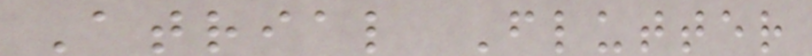Atrial Flutter
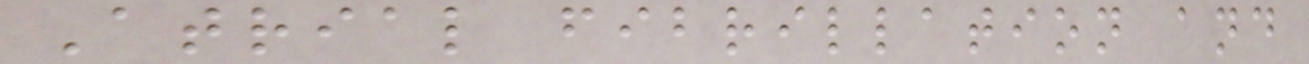Atrial fibrillation and
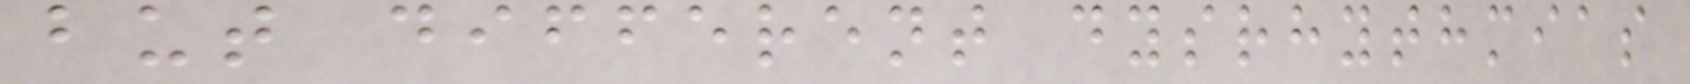but different dysrhythmias
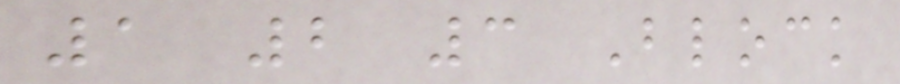1 2 3 Block
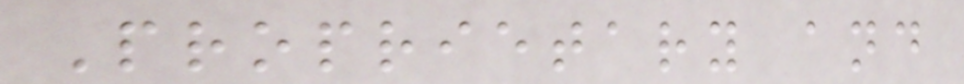Proprietary and
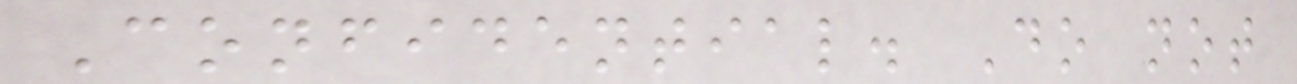Confidential. Do not
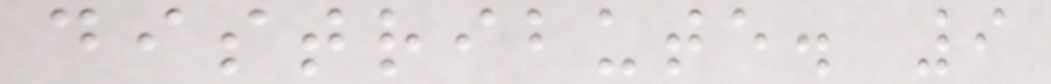distribute. 9
